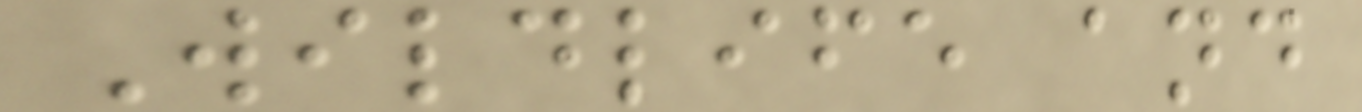Wildlife and
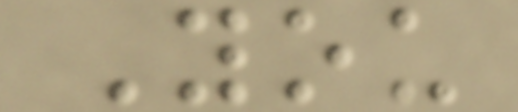You
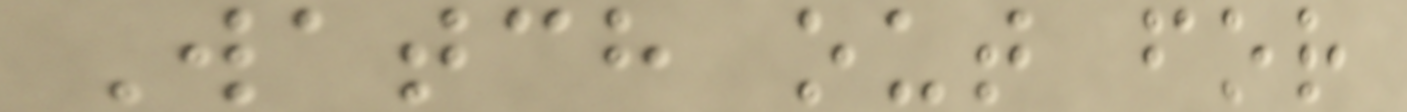Watch out for
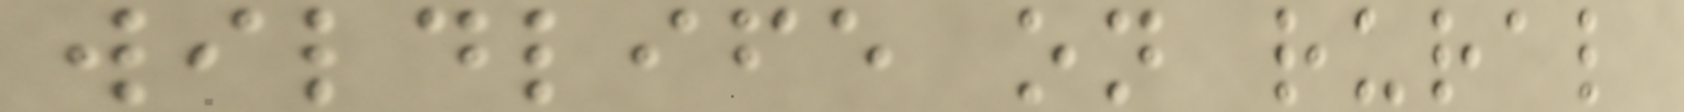wildlife on rural
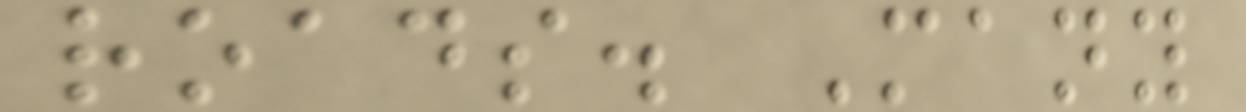roads. Many
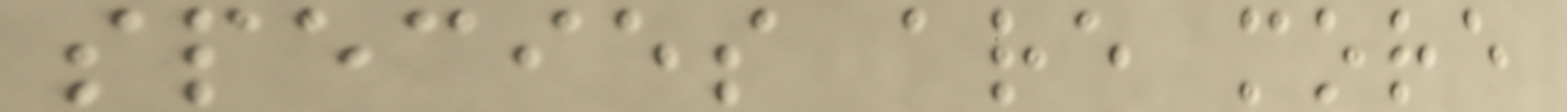species are more
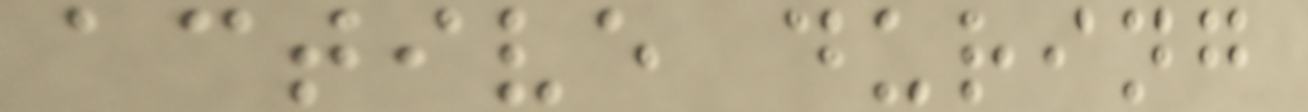active during
